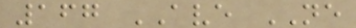167 AVE NE
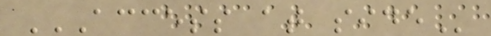ACCESS AT SIDE
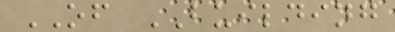OF BUILDING
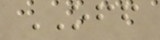OFF
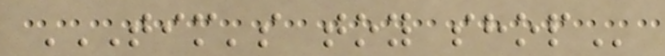TIM'S TOY SHOP
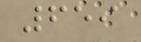659
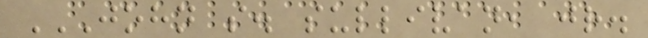JOHN S. SULLIVAN, JR.
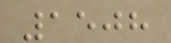1508
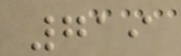719
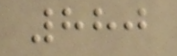880
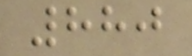880
